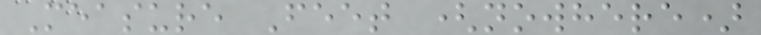Measure Feet (nowhere)
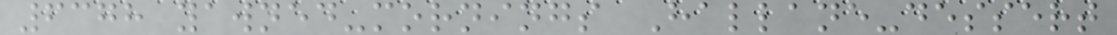6378 yawned-mornings Hallane-dessert
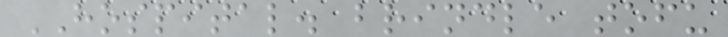HOSPITAL. brindle tofu
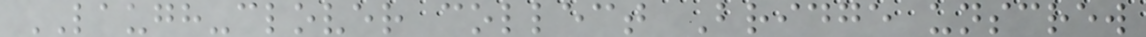LAUGH-clover collect Bridge unscrew
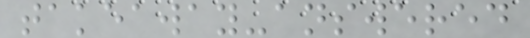takeaway-answered
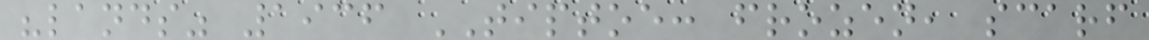"lands" 1936 TIPTOE: frozen, scarf
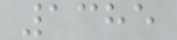1385
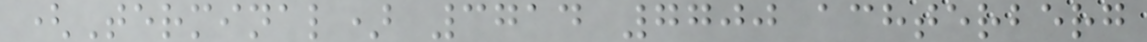(Terminal) 3714 7700 achterberg
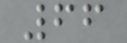66
